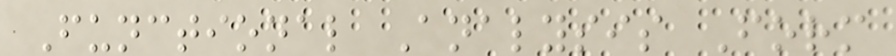Functional Analysis Form
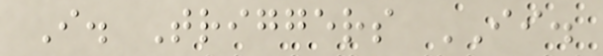I. Triggers II.
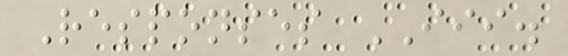Responses III.
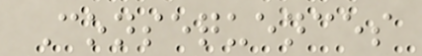Consequences
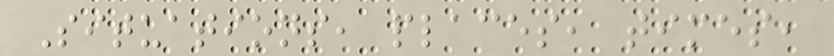Situations, places, times,
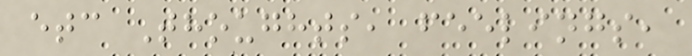etc Thoughts, feelings,
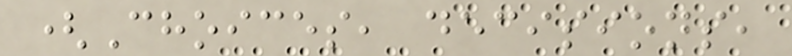(Choices, decisions,
